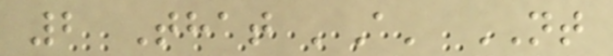2 That 'A' NT
